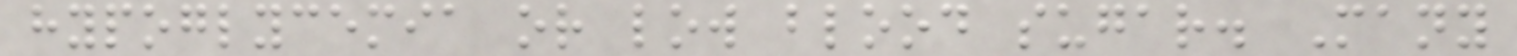hypoglycemia or low blood sugar. Many
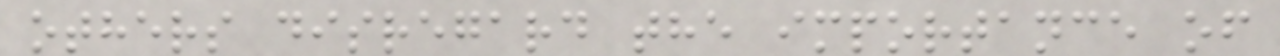others disregard the importance of
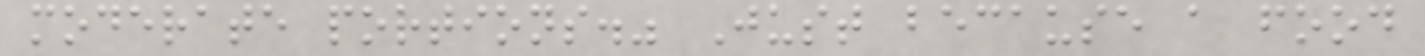moderate portions." Just because a food
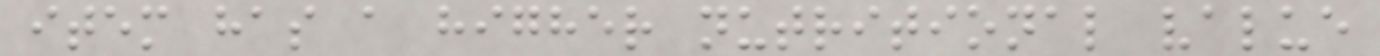item has a higher nutritional value
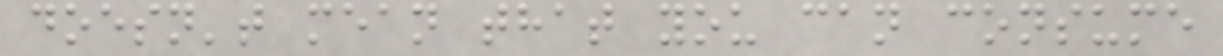doesn't mean that you can consume
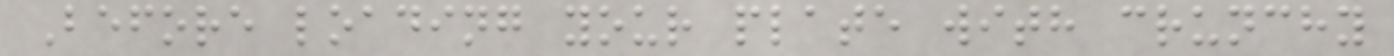Before loading your plate with crunchy
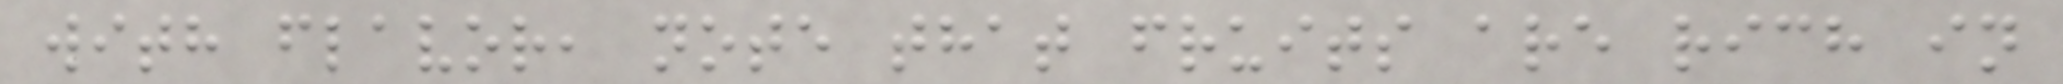with flavor, note that fruits are rich in
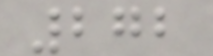272
